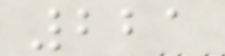221
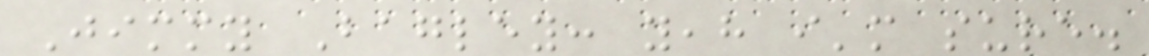Jimmy Bagley: yeah i'm sure.
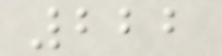222
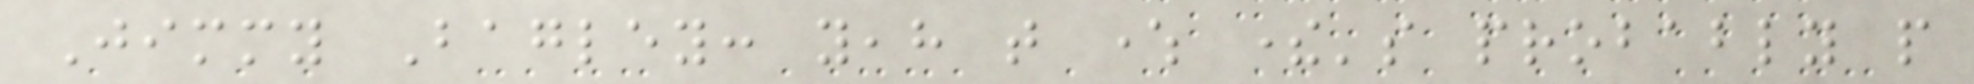Jimmy Bagley: yeah that where there's probably people
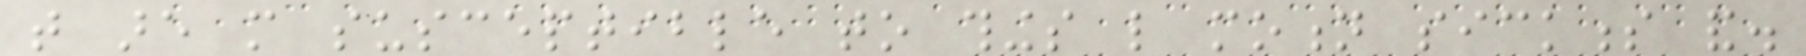that are more susceptible to things like motion sickness and.
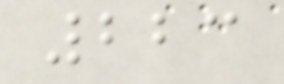223
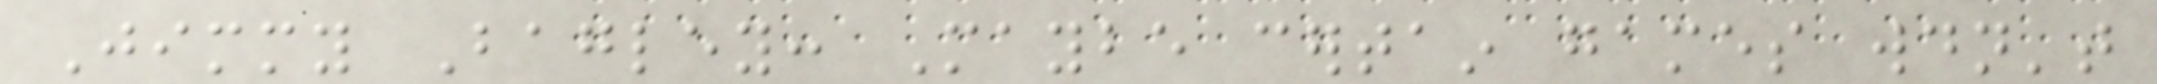Jimmy Bagley: Maybe certain games wouldn't
